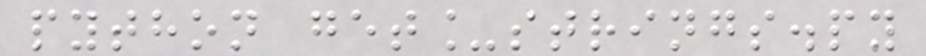python get_strings.py
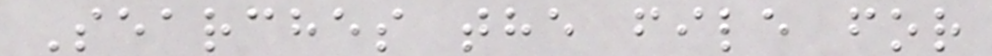Searches the file for
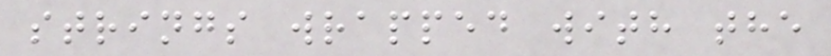strings wrapped with the
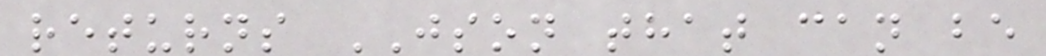returns JSON that can be
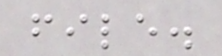file.
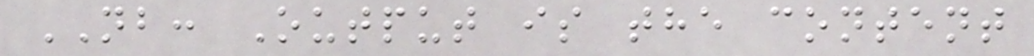NB: Output is the content
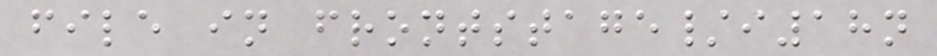file in frontstage/i18n
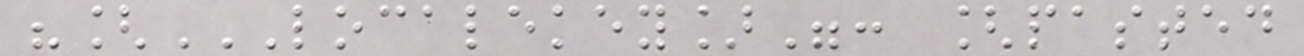"[LOCALEKEY]": [PASTED
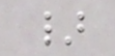}
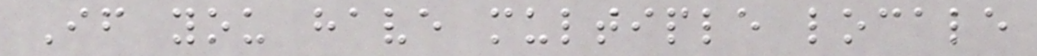If you have multiple locale
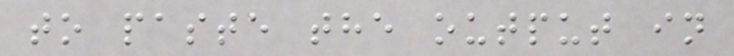to paste the output in
